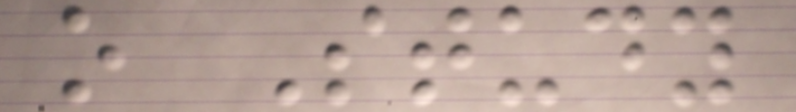o Study
